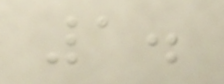1.
